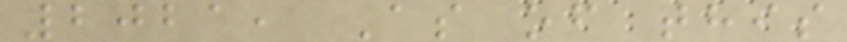2021, As of this
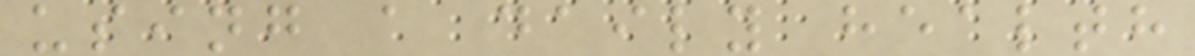using a daily health
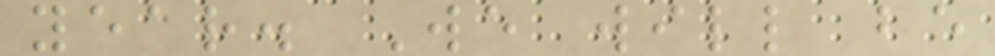year. We will be
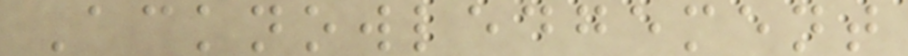Acknowledgement
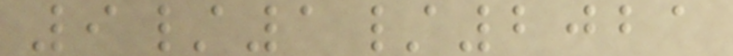9/1/2021
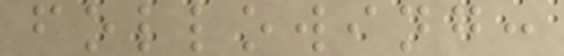following:
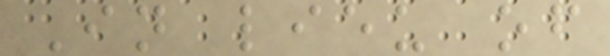In lieu of
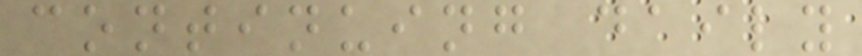continuing daily
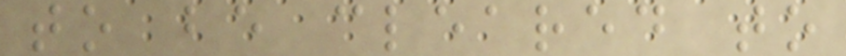to be cleared to
